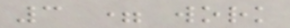3 = work
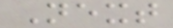Next
